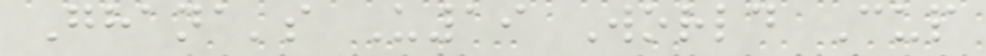Ghana's U19 World Cup
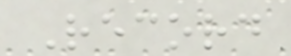Record
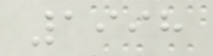1998
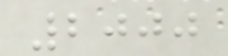2000
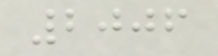2006
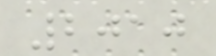2010
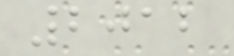2012
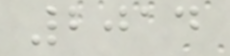2014
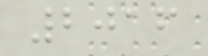2016
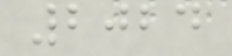2024
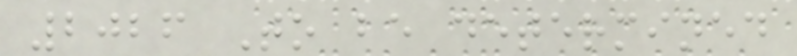2026 To be determined
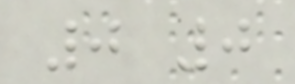0 0
